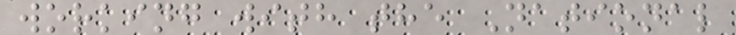working with the National
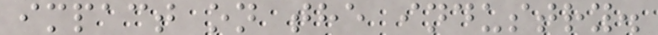impact on the industry.
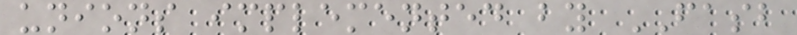unions implemented by FASB
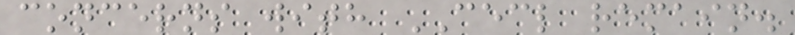concerns with CECL remain.
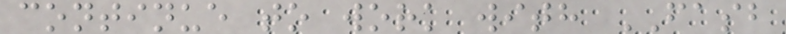continue to work with FASB
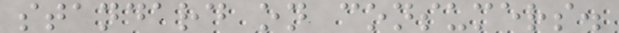standard on consumers.
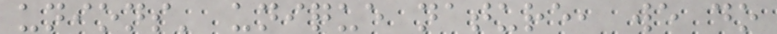unions' unique nature, we do
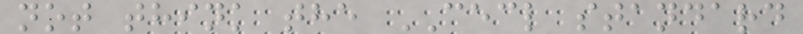not think the CECL standard
